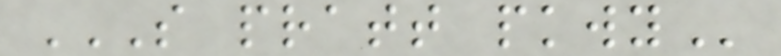S PRATT PKWY
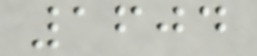1604
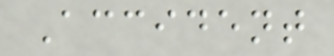Accident
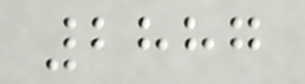2887
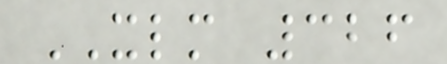XLM 326
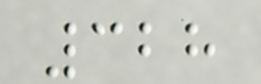328
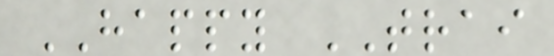HAPPY TRAI
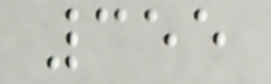355
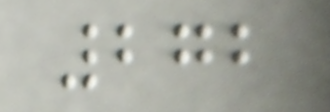272
